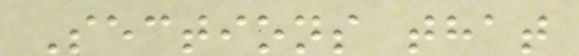Sections that
